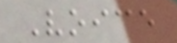Voice
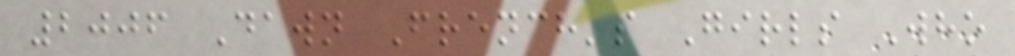2006 Dawn French's Girls Who
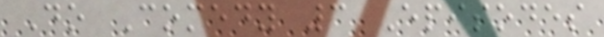Do Comedy 3 Episodes
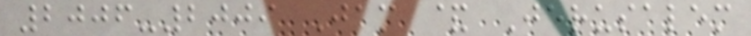2006-2009 Jam & Jerusalem
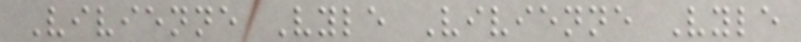Vivienne Vyle Vivienne Vyle
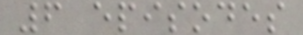6 episodes
